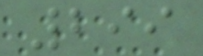299
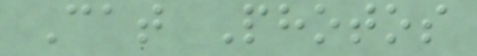Cat Photos
